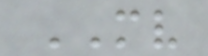MV
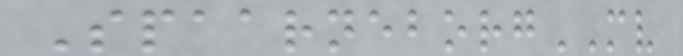SpaarneborgMV
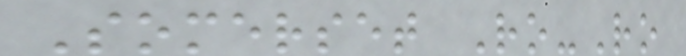Somerset Ro-Ro
